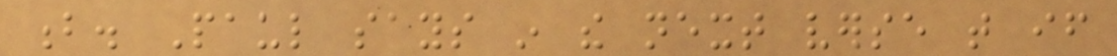b. Paul says in the next verse that if
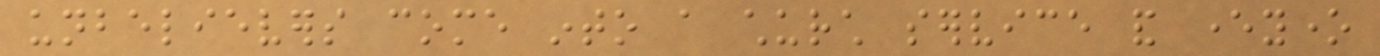unbelievers come into a church service and everyone
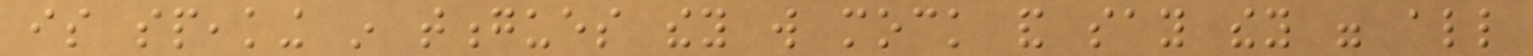is speaking in tongues they will mock and say they were all
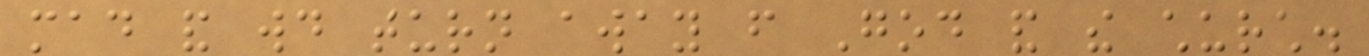mad and would turn away from God and the church.
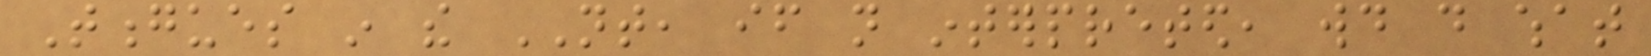Tongues in the NT, if not interpreted, would do what
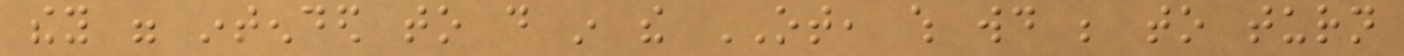they were intended to do in the OT, which would be to turn
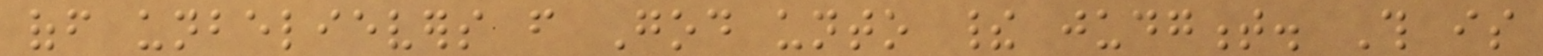off unbelievers from God unto their judgment. This is
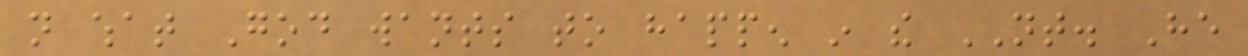not what God wants to happen in the NT. He
